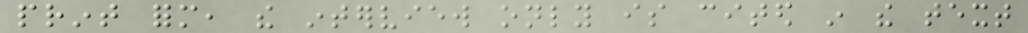print form, the interview only is cited in the text
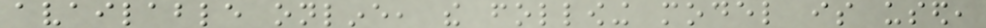available online, the following model is used,
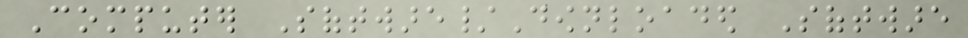Computer Software/Downloaded Software
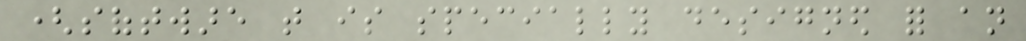(software that is specially designed for an
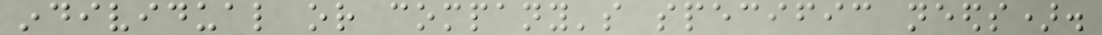individual or company's specific needs).
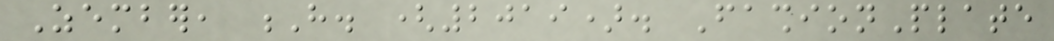Zember, H. (2019). FashionPlate
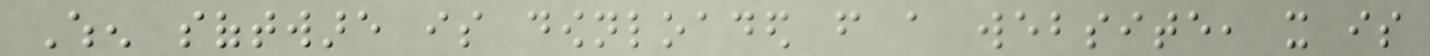When software is downloaded from a website, it is
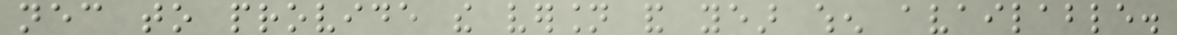necessary to provide the version and year when available.
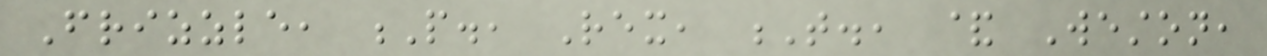Frizzle, P., Rex, T., & Weston,
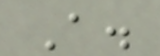A.
